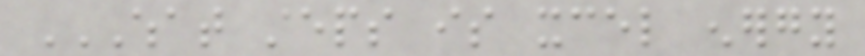WHAT STEPS IS XCEL ENERGY
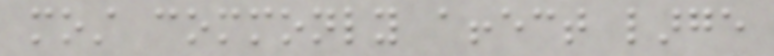most commonly affect large
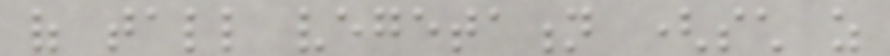of tall vegetation (such as
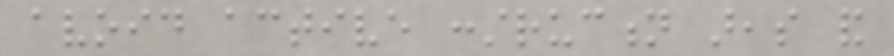avoid active construction areas and
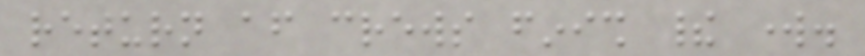return after crews finish their work.
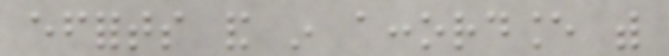efforts and in accordance with
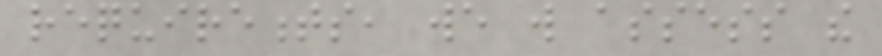requirements, we will assess the
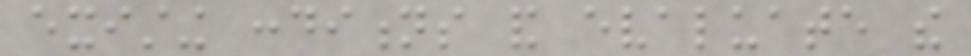existing conditions and evaluate the
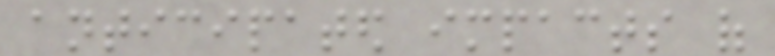anticipated impacts of
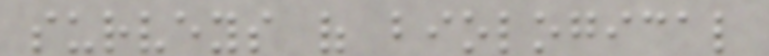surveys of biological
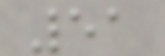51
